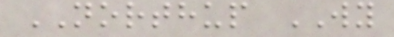NORTHUP WY
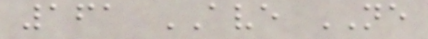161 AVE NE
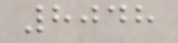8048
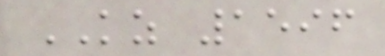KZ 1596
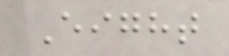Eight
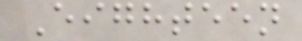Eighteen
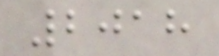2018
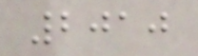2010
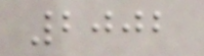2002
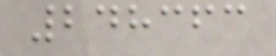248363
